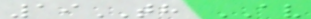19TH AV
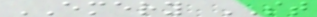EMERY ST
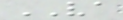VA
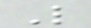L
